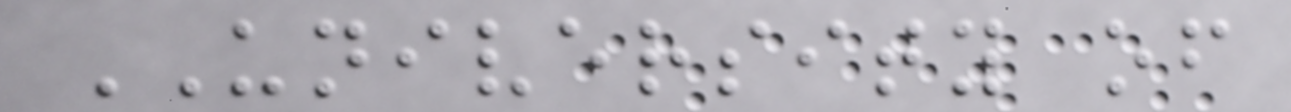UNIVERSITY of
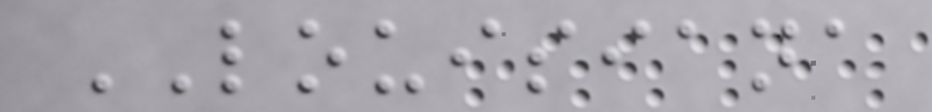LOUISIANA
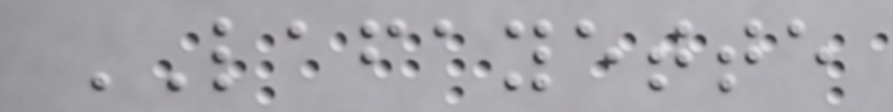LAFAYETTE
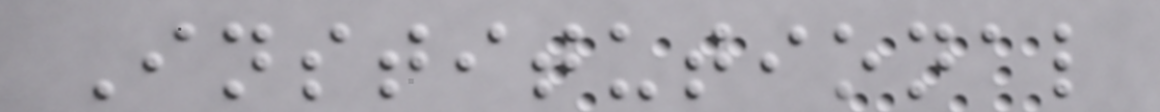Institutional
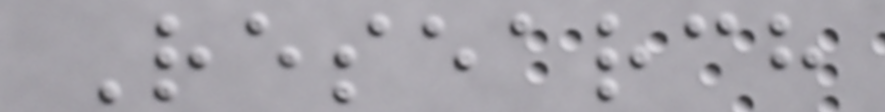Research
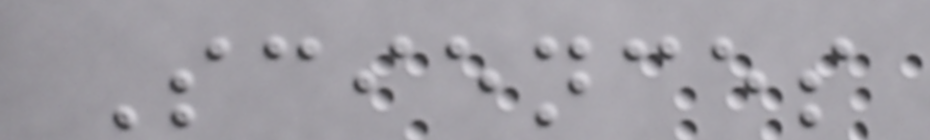Sciences
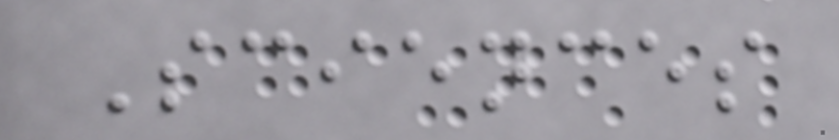Sciences
